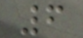6
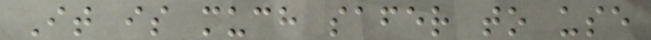It is much safer to use
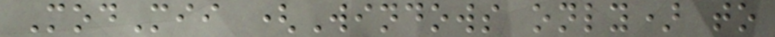ModMii (Windows only) to
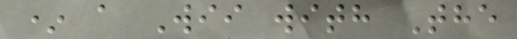* a Wii with The
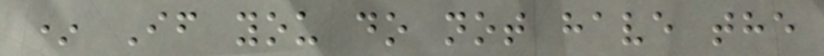* If you do not have the
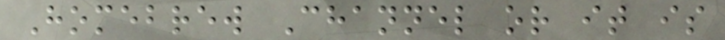Homebrew Channel or it is
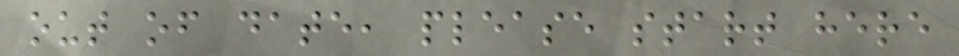out of date, please start here
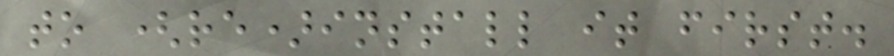to (re)install it first.
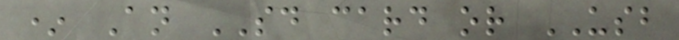* An SD card or USB
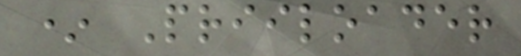* Priiloader
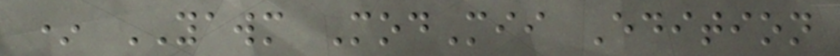* YAWM ModMii Edition
